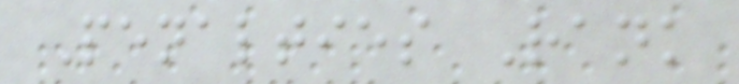Penalties Rank
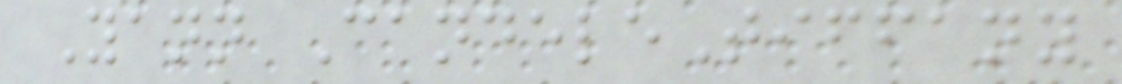Yann CandeleTiffany
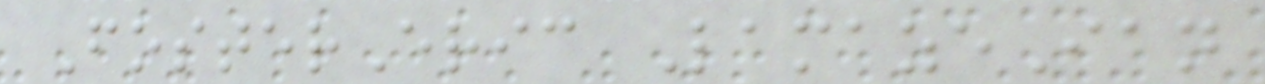FosterEric LamazeIan
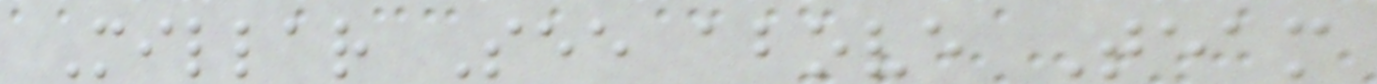Millar See above Team
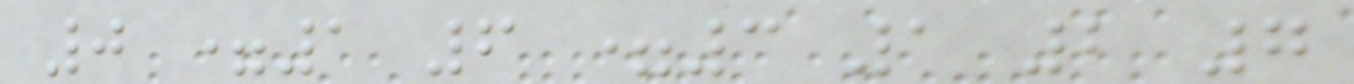0 =1 6 =3 1 2 7
